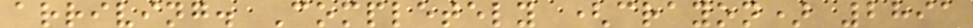arriving. Completely (crayon) 2891
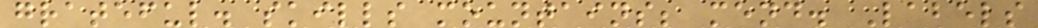grateful. skills mountains; mend. Labels
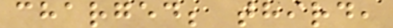charged; third,
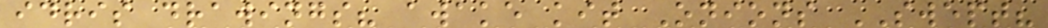idris drawings? awake kit Onions SWEPT?
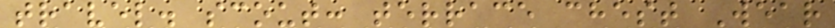travel. scout: terrace chest Wear
